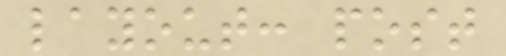layout: post
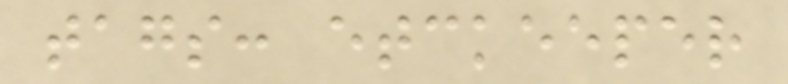tags: etckeeper
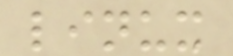linux
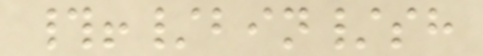#!/bin/sh
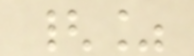{%
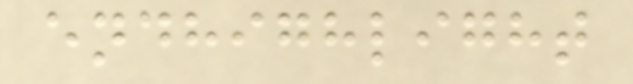endhighlight
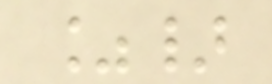%}
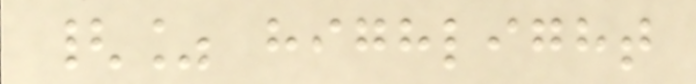{% highlight
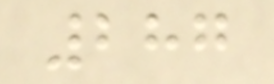287
